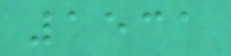1531
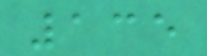135
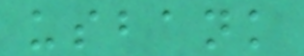usbank
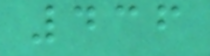436
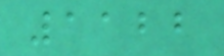1122
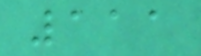111
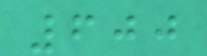600
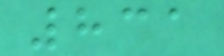831
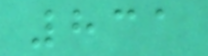831
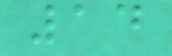14
